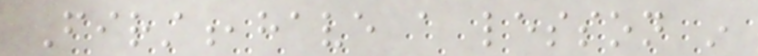First,have a lesson in
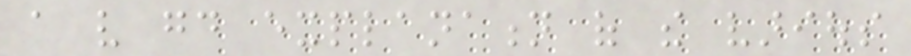a very good explanation of the various
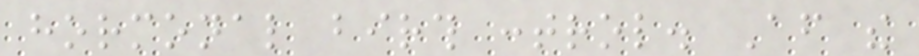hormonal birth control. After the
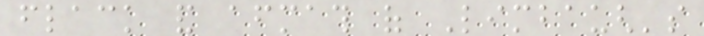flack and aftermath of Limbaugh's
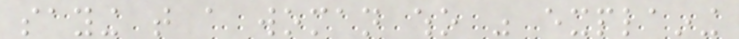saying that a woman who was explaining
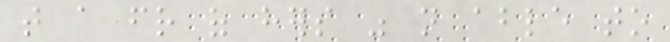that a friend of hers was not able to
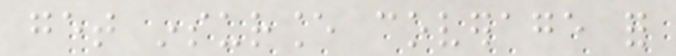get insurance coverage for
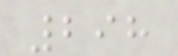298
